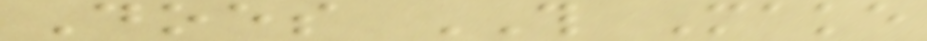Does THIS Make
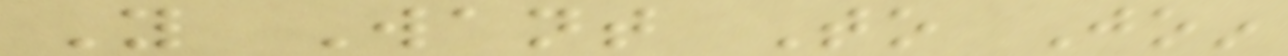You Want To Join
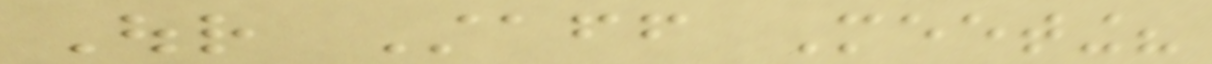Our Staff Meeting?
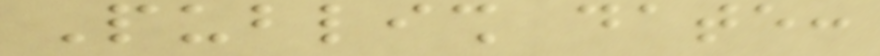Publish date:
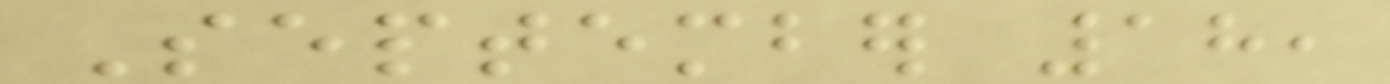September 18,
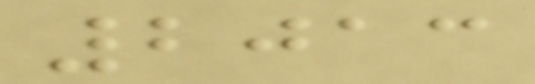2013
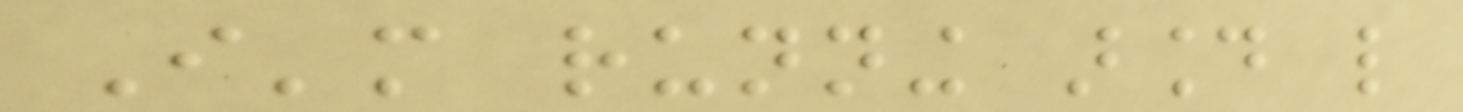I'm running around like
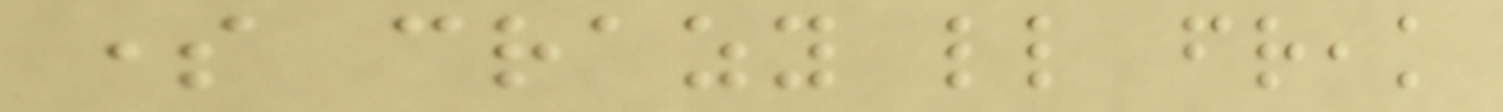some crazy little freak
